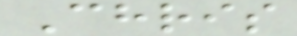Chris
